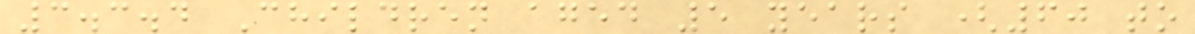3.3.4 Children aged 5 years (60 to
